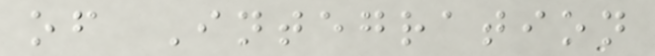of Integration
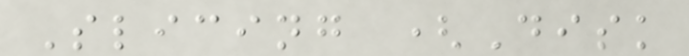Slicing (Disk
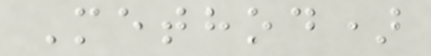Method)
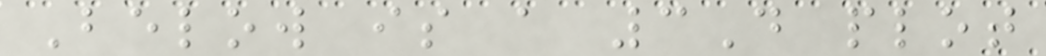Below is a 3D plot
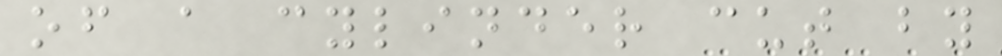of a cylinder cut by
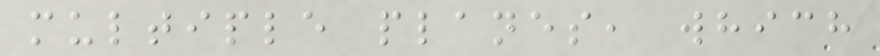multiple planes, which
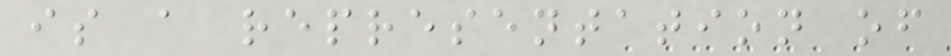is a representation of
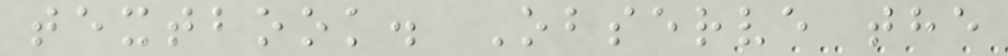textbook. Observe the
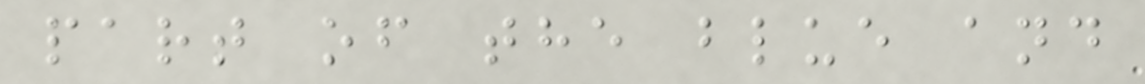part of the blue and
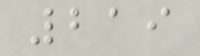219
